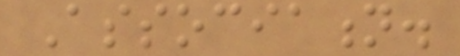Association.
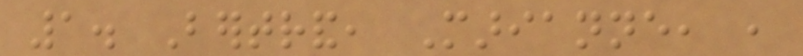1. Bertrand, Marianne, ,
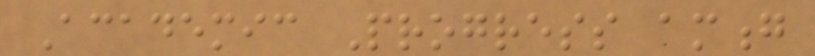Academic Progress among
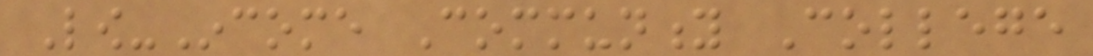Low-Income Community College
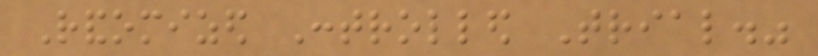Randomized Controlled Trial."
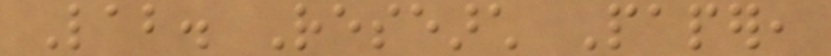Lab. Research Paper,
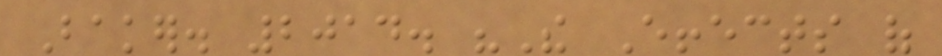Baker. 2014. "The Effects of
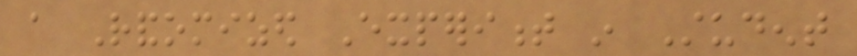a Randomized Experiment in Student
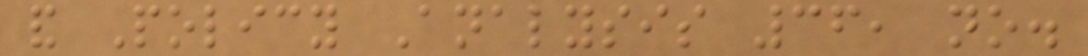and Policy Analysis 36, no.
